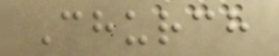Church
